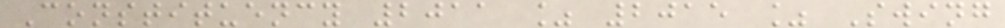Constituency 2011 % 2015 % Swing
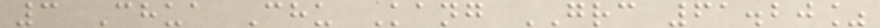3 Chua Chu Kang GRC 61.20%
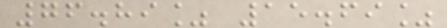76.89% 15.69%
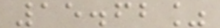15.62%
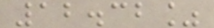12.32%
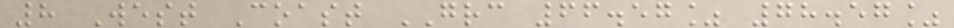8 West Coast GRC 66.57% 78.57%
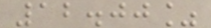12.00%
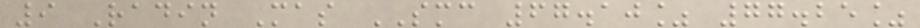9 Radin Mas SMC 67.10% 77.25%
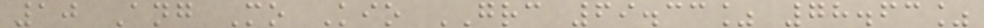10 Ang Mo Kio GRC 69.33% 78.63%
